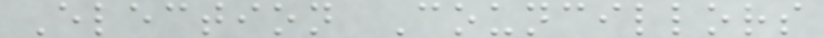Election Councillors
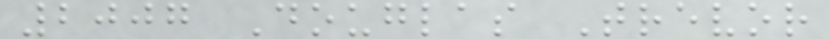2007 Douglas Trevor
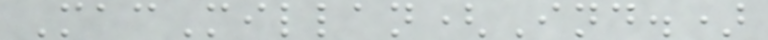MacMillan(Ind.)
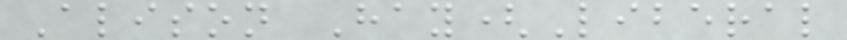Alison Hay(Liberal
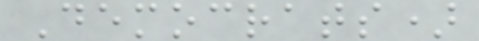Democrats)
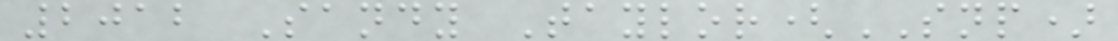2012 Sandy Taylor(SNP)
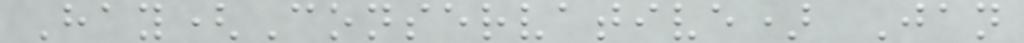Hay(Conservative) Jan
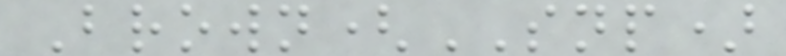Brown(SNP)
